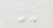-
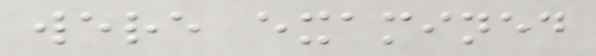were examined
